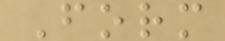Form
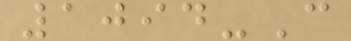1094-C
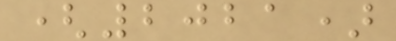(2021)
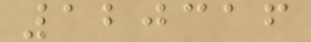120316
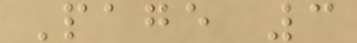Page 3
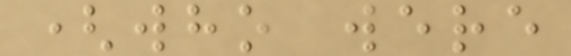(who were
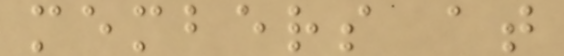members at
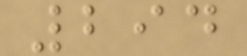294
